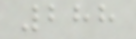288
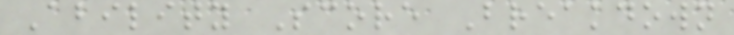Ability Score Breakdown
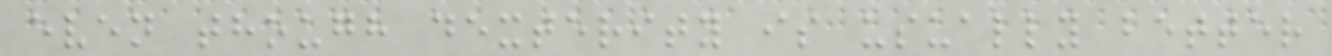even though dexterity is usually better
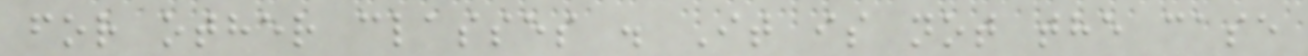for other classes . It is not the case
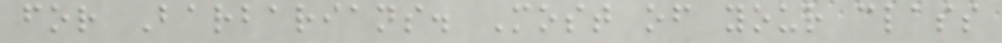for Barbarians. Most of your class
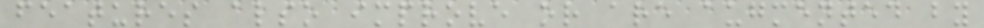features also improve or are augmented by
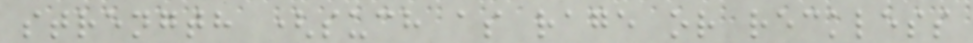strength (such as rage or reckless
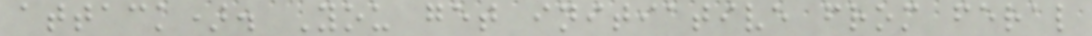attack). You get initiative from feral
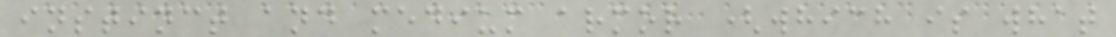instinct and medium armor (which is what
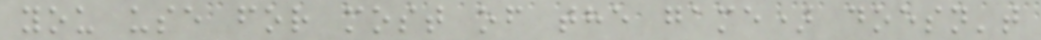you use for most of the game) doesn't
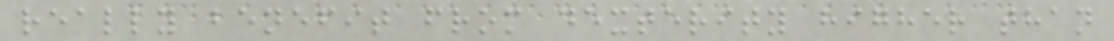really benefit from dexterity higher than
